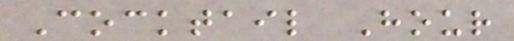Cocktail Hour
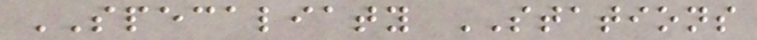SPECALIATY STATIONS
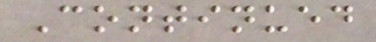Continued
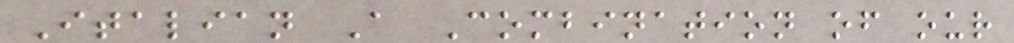Italian A Combination of our
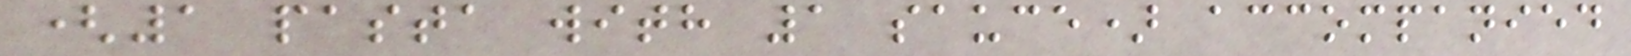(1 pasta with 1 sauce) accompanied
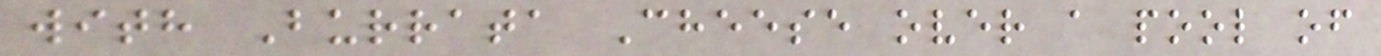with Burrata Cheese over a pool of
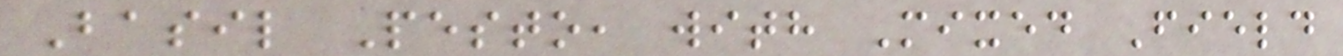Basil Pesto, with Mixed Field
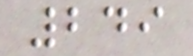249
